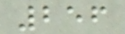256
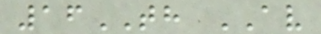16TH AV
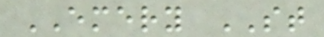EMERY ST
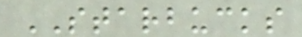STARBUCKS
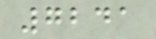7241
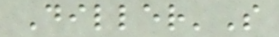Diller'S
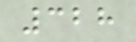328
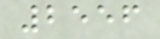2556
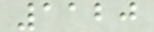1120
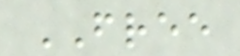FREE
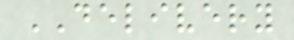DELIVERY
